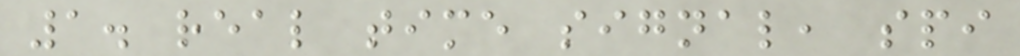1. real time signal, spi
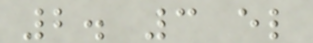2. 3 el
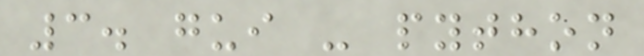3. gui - python
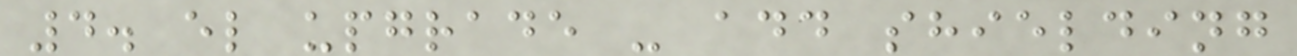4. el upgrade - add shielding
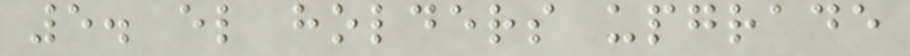5. el holders upgrade
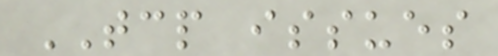TCP issues
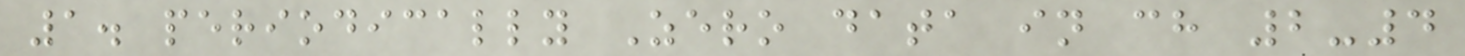1. periodically Zero data in ch 2-4
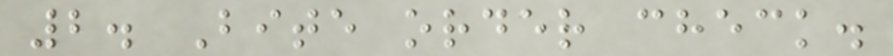2. Bite order check.
